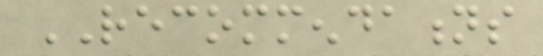RECOMMENDATIONS
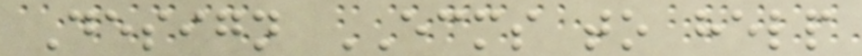Design ECMS to help
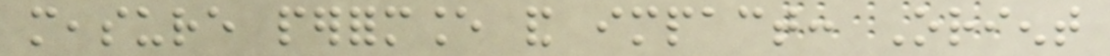measure performance and impact: Orient
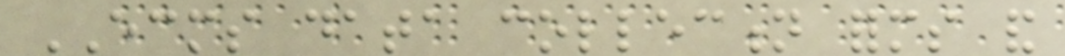ECMS data collection forms and
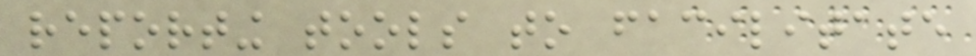reporting tools to facilitate
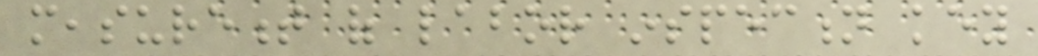measurement of labor inspection key
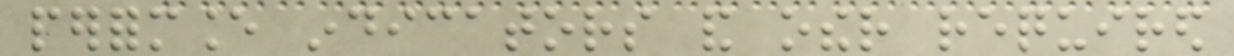performance indicators and other required
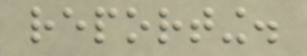reporting.
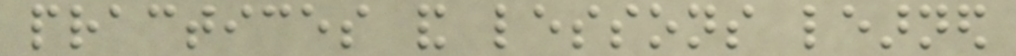practices and lessons learned
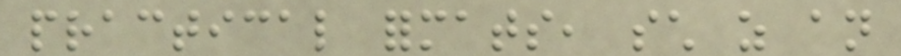practical formats, such as an
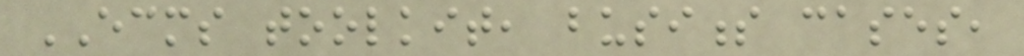ECMS toolkit, business cases,
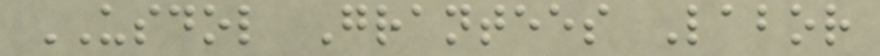USDOL Grantees Labor
